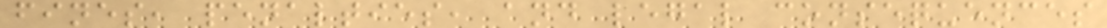fines, penalties, and legal consequences
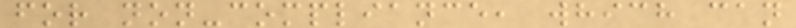for non-compliance, which can
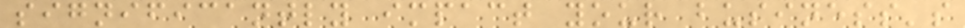significantly impact your business's
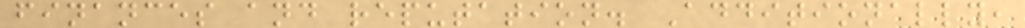finances and reputation. Additionally,
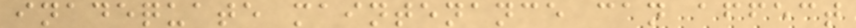inadequate maintenance can affect
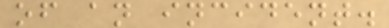of an incident.
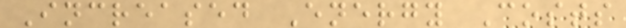Increased Energy Costs
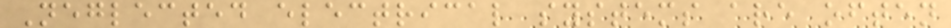Neglected electrical systems are often
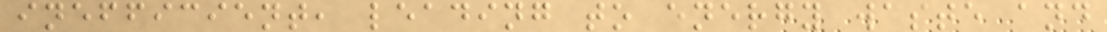inefficient, leading to energy waste and
